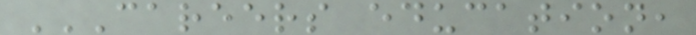CAREERS EDUCATION,
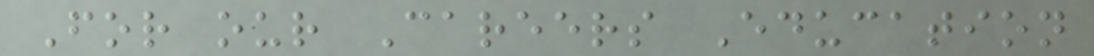For our Careers Education
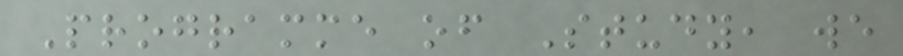Programme of Study, we
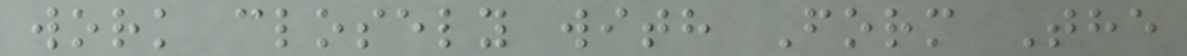work closely with Form The
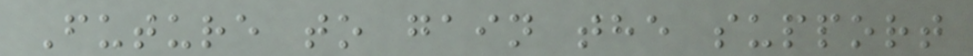Future to gain the support
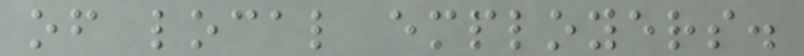of local employers.
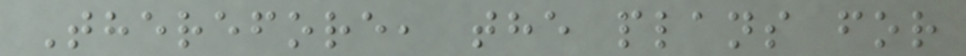Therefore, the plans for
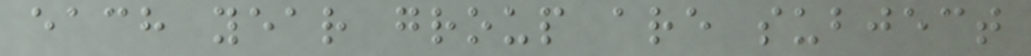each year group are subject
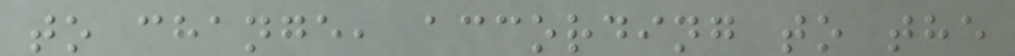to change, according to the
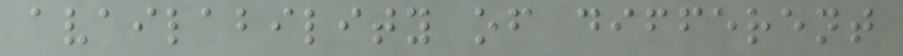availability of different
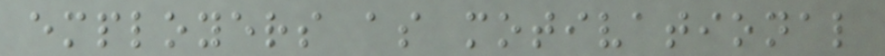employers as motivational
